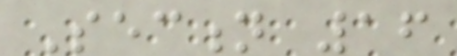Section 16
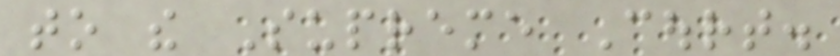to the Supreme Court.
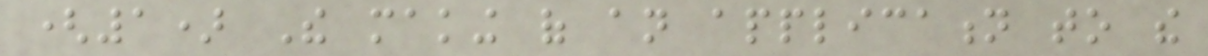(1) The making of an application to the
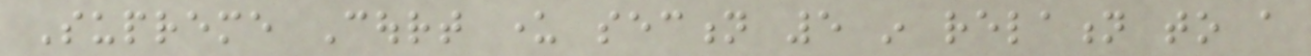Supreme Court under section 5 in relation to a
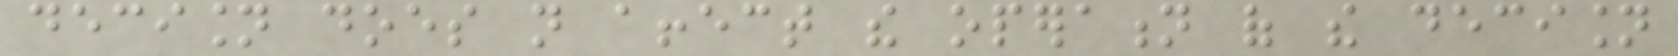decision does not affect the operation of the decision
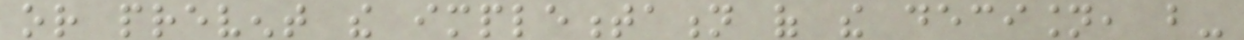or prevent the implementation of the decision, but-
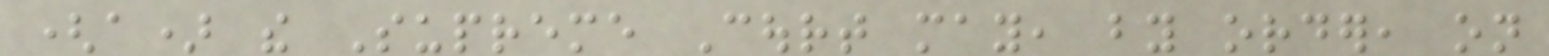(a) the Supreme Court may, by order, on
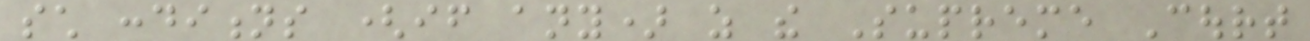such conditions (if any) as the Supreme Court
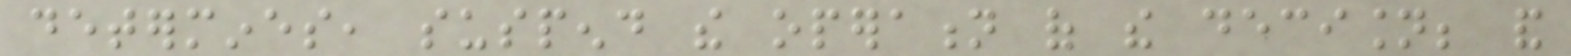determines, suspend the operation of the decision; and
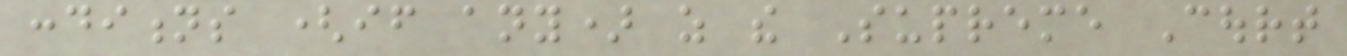conditions (if any) as the Supreme Court
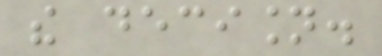the decision.
